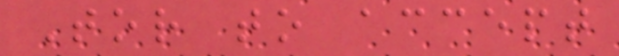Tor to accept
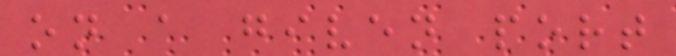on a given port
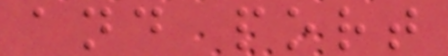and port
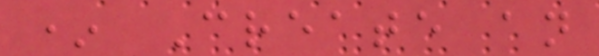* Create an
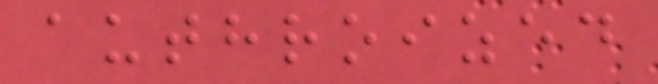authroized
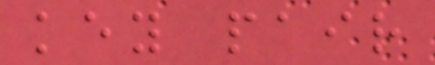key pair
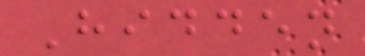Hidden
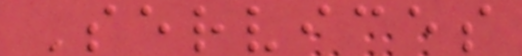Services
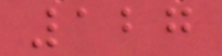127
